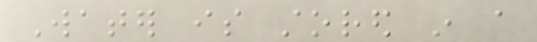Water is stored in a
